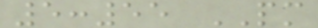5:55 PM
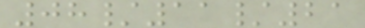08/11/21
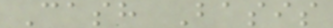Cash Basis
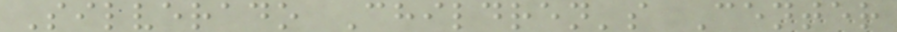Silverado Children's Center
